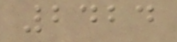2424
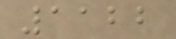1122
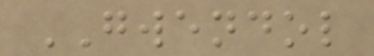GWENDOL
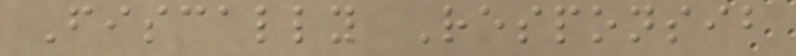Fiscally Responsib
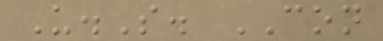U.S. CON
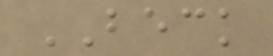BECK
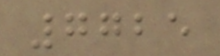7725
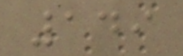149
